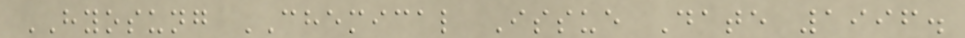HYOSUNG CHEMICAL Issue Date 1996.
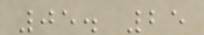05. 25
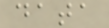data
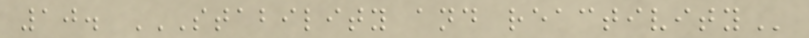10. STABILITY AND REACTIVITY
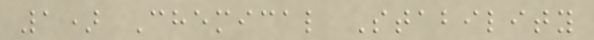1) Chemical Stability
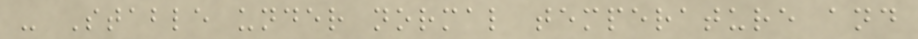- Stable under normal temperature and
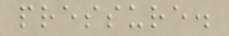pressure.
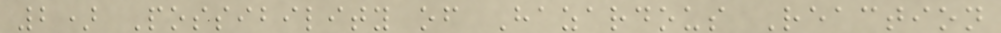2) Possibility of Hazardous Reaction
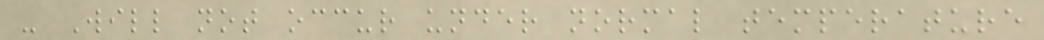- Will not occur under normal temperature
